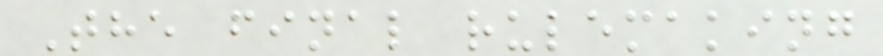The final rulemaking
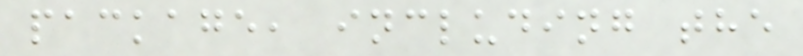package, including the
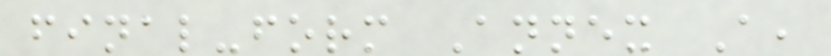final-form Annex A,
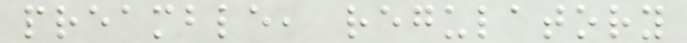preamble, regulatory
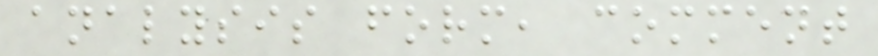analysis form, comment
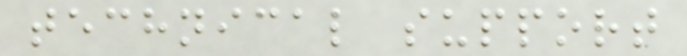technical support
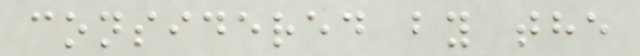considered by the
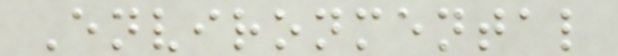Environmental
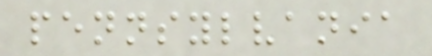pennsylvania
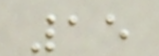15
